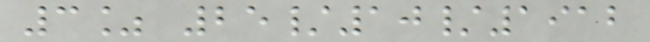3% 25/10/1912
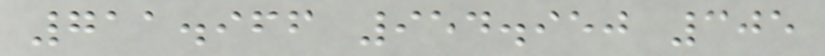711.966 954.950 305
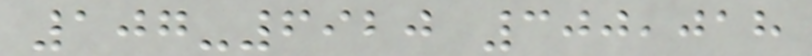107-6920 300,018
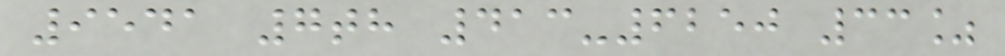9541 7th 413-6250 33%
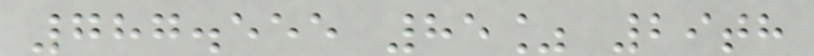787.555 85% 29th
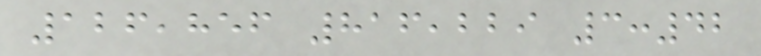126,856 816,229 3:42
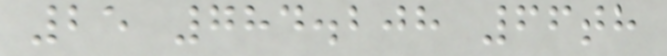25 784.208 66th
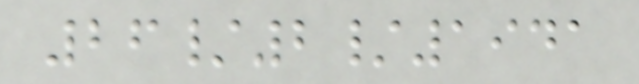26/2/1941
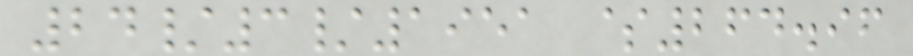24/3/1951 $264.96
